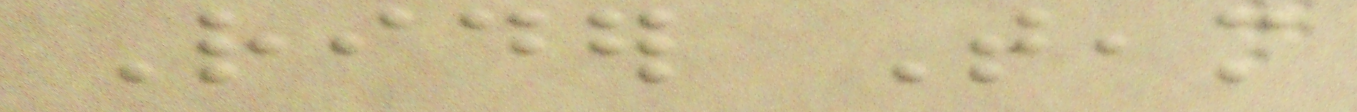Rider Team
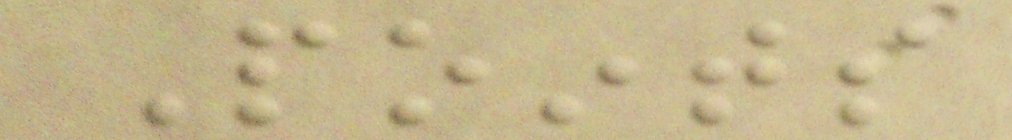Points
